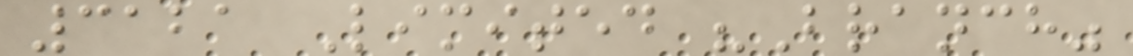3121 Limited "Branch"
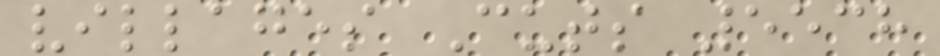villages Cuts 5538
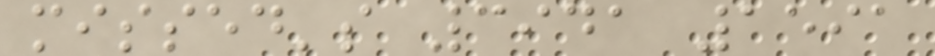missed's 3941 1591
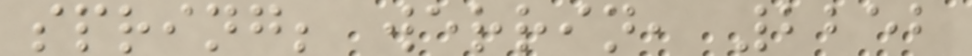spring; werrin, 2252
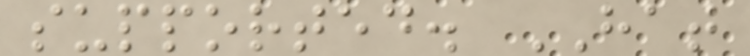supported. HAT
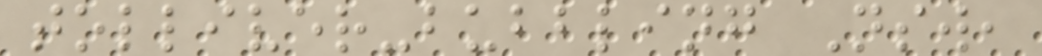tolliver-bubbling Nsw,
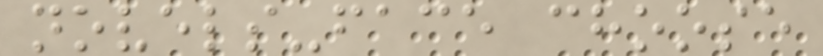novels-face choose
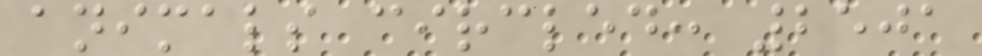animals circled: 2501
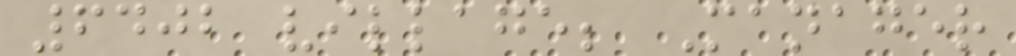6402 village; Manager
